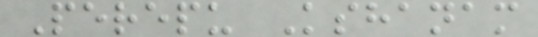Perepu Kshanam
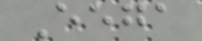Eega
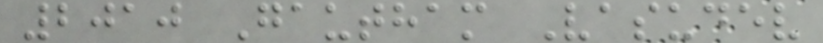2010 Gautham Vasudev
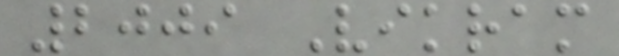2009 Vikram
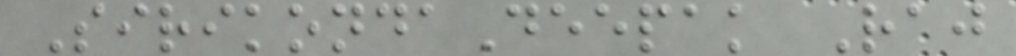SirikondaDeepak Raj
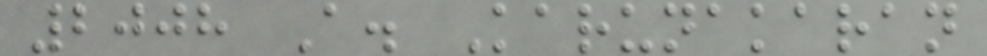2008 A. Karunakaran
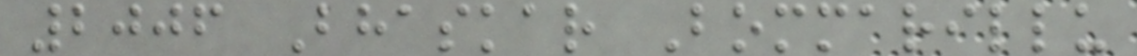2006 Bhaskar Bommarillu
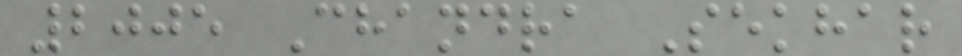2005 Chandra Sekhar
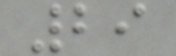29
